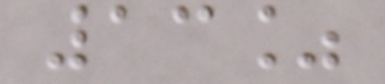13%
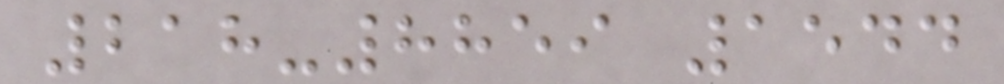218-8859 1544
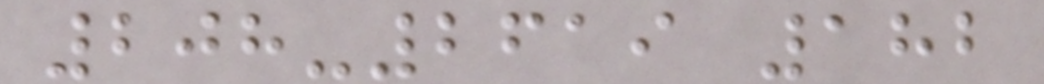208-2619 182
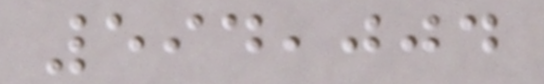594,004
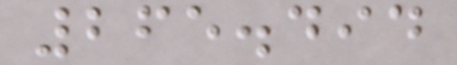265.494
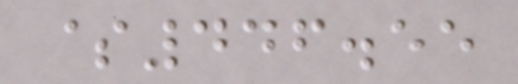$446.55
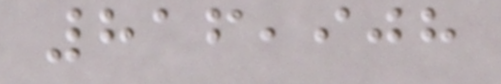816,908
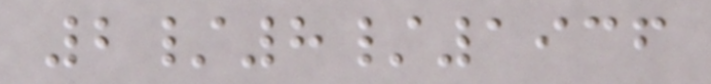2/8/1936
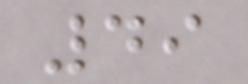49
